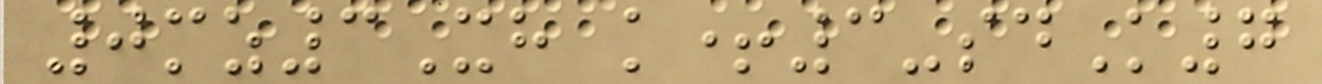0mz3Xh k+3-sdK7
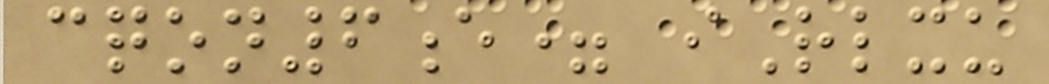cqon6e= iRlxu
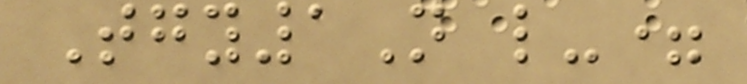Tgy1N l-=
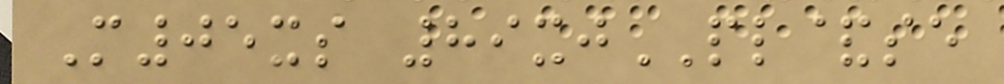M05xs 89xjPL&se
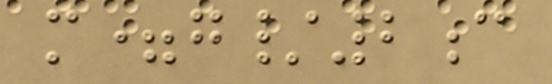m=g/2c
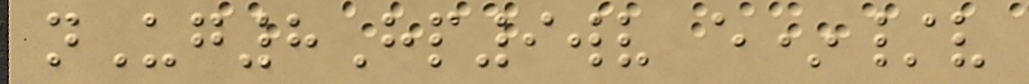nUg8Hp9wv e*/v
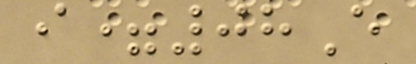i=08E
